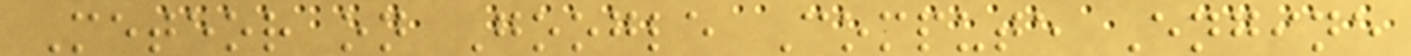Meteor on Google Compute Engine
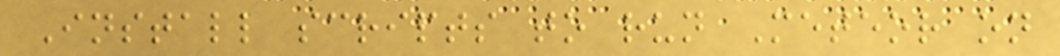Install scripts to run Meteor on
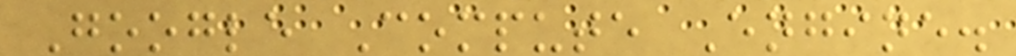Google Compute Engine.
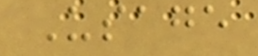Usage
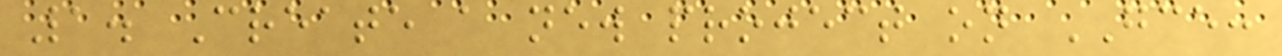1. Create a new project on GCE:
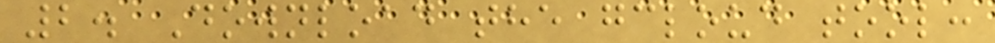2. Download the gcloud tool:
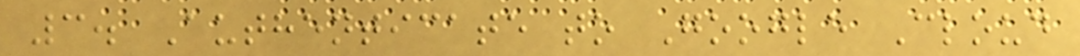3. Authenticate to Google Cloud
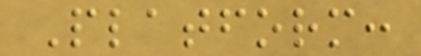Platform:
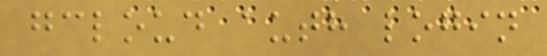gcloud auth login
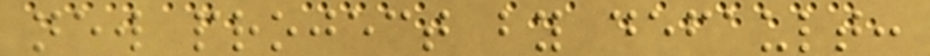new project by default:
